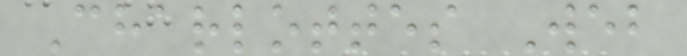Charlottes Web
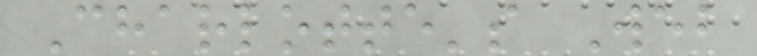Charlotte's Web
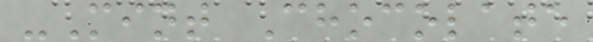-Mint Chocolate
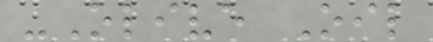-Olive Oil
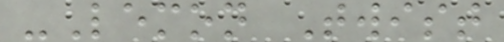-Lemon Twist
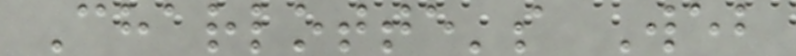Charlotte's Web
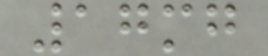17mg
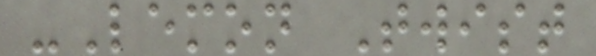-Lemon Twist
